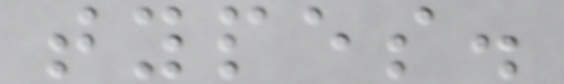types.
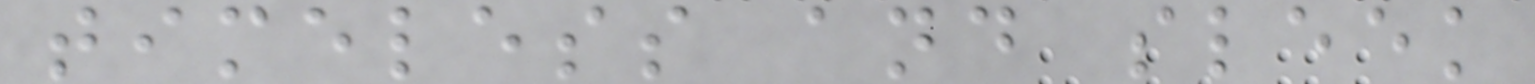timeless and sleek
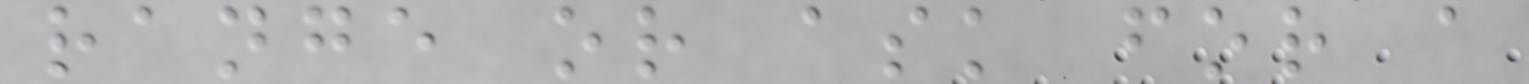range or ask for a
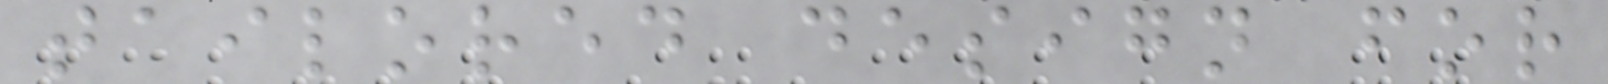tailored design for
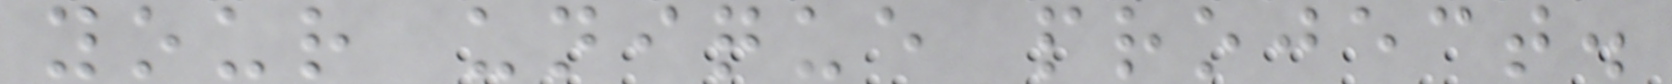your unique project.
